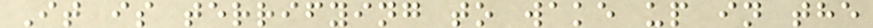It is terrifying to wake up in the
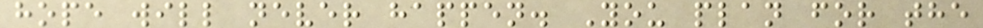hope will never happen. You plan for the
